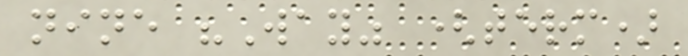nine "Way" (term)
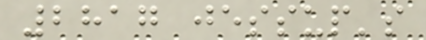2817 jessup's
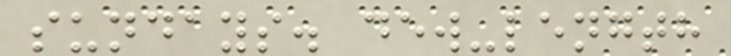sundays. dew-length
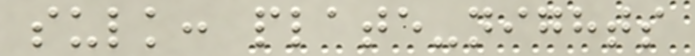sulk: plate-nights
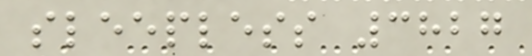sleepless 3827
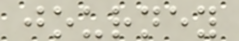journey
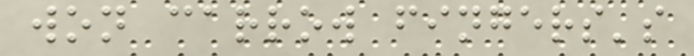won carrow fingers's
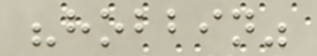"hobbin"
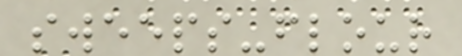sweeps-flour
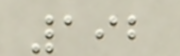192
